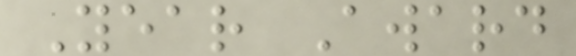Year Award
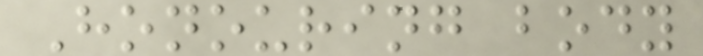Honouring body
